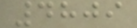4809
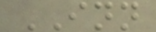INN
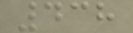438
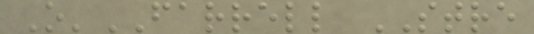O'FARRELL STRE
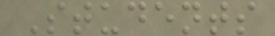Students
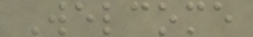Welcome
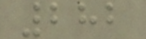282
